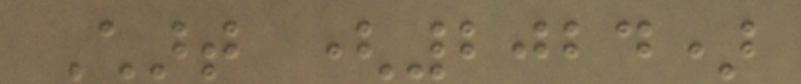Chart (2024)
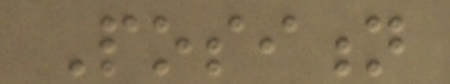Position
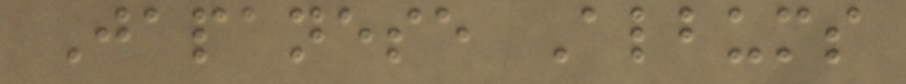Japanese Albums
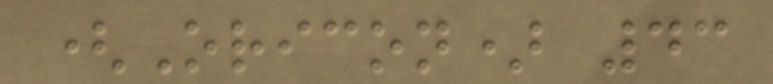(Oricon) 43
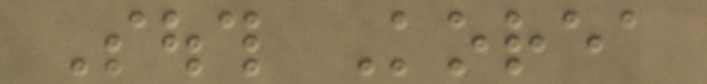South Korea
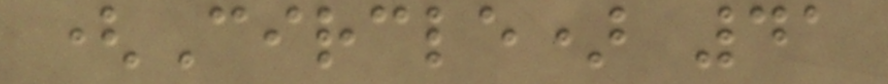(Circle) 41
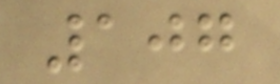107
